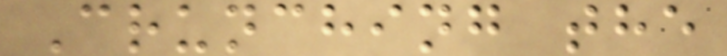Crunching the
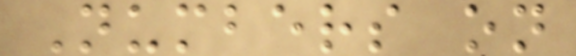Numbers on
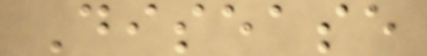Disease
